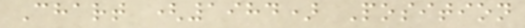Chart (1984) Position
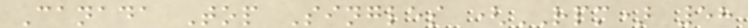Canada Top Singles (RPM) 58
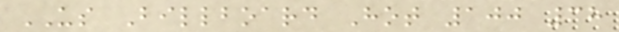US Billboard Hot 100 38
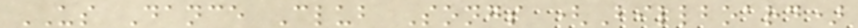US Dance Club Songs (Billboard)
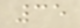35
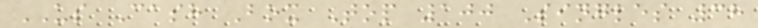US Cash Box Top 100 Singles 38
